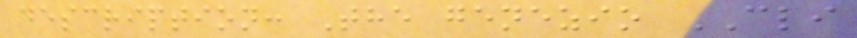description: The genezio CLI
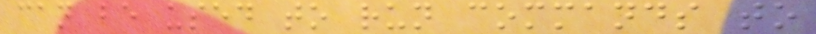can be used to run commands to
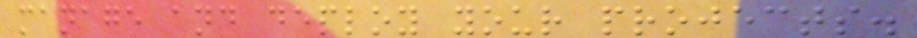manage and deploy your projects.
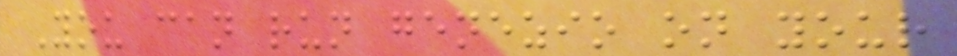You can run genezio on your
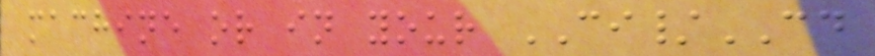machine or in your CI/CD
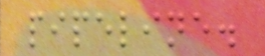pipeline.
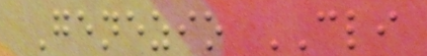Genezio CLI
